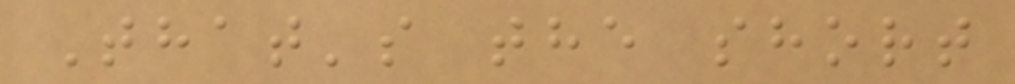That's the short
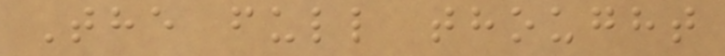The full thought
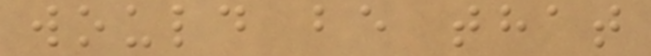would be that
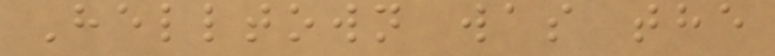Helltown was the
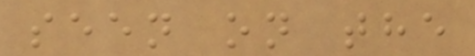seen on the
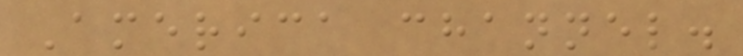America channel.
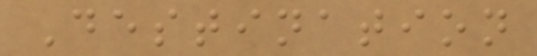Destination
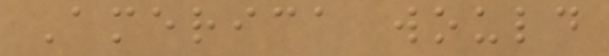America would
